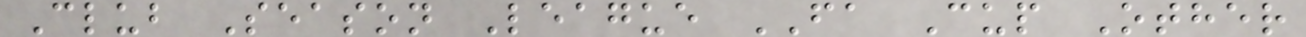Club Season League FA Cup Other
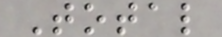Total
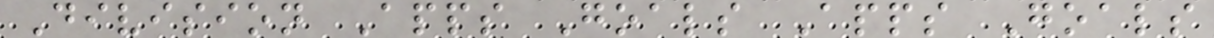Division Apps Goals Apps Goals
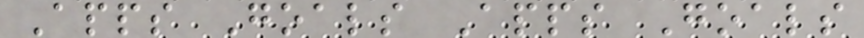Apps Goals Apps Goals
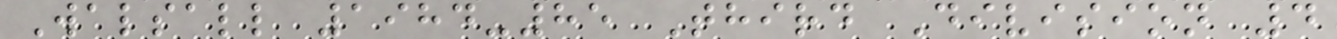Walsall 1984-85 Third Division 4
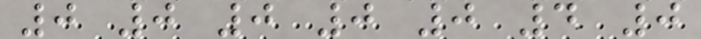0 0 0 0 0 4 0
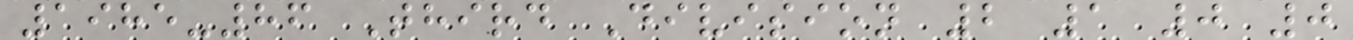1985-86 Third Division 2 1 0 0
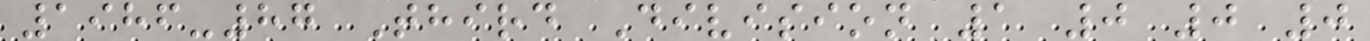1986-87 Third Division 1 0 0 0
